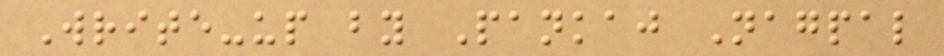Write-up by Pankaj Nagpal
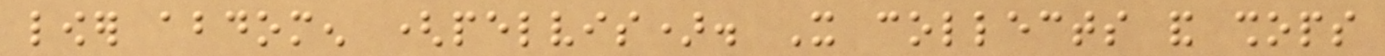lower abdomen (pelvis). It collects and shops
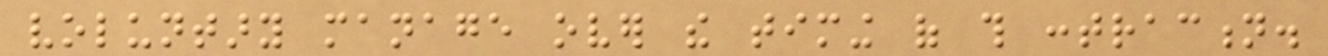voluntary manage over the timing of this contraction.
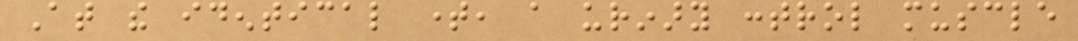At the identical time, a urinary control muscle
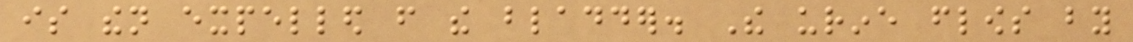is then expelled from the bladder. The urine flows by
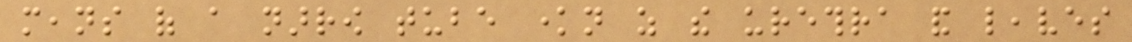means of a narrow tube known as the urethra and leaves
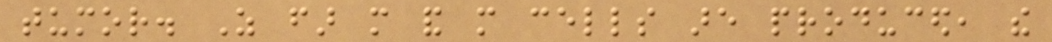tumor. As far more and more cells are produced, the
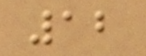12
